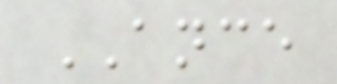ANCE
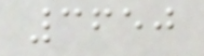3650
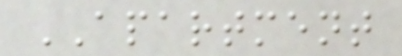APARTMENT
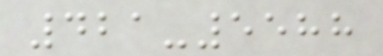421-5588
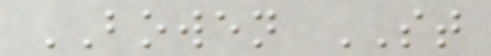BOWEN ST
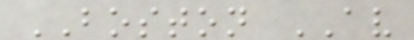BOSTON AV
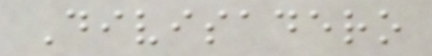Divisadero
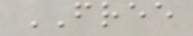FREE
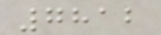7812
